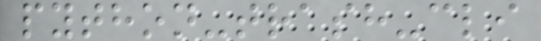python-trash-cli
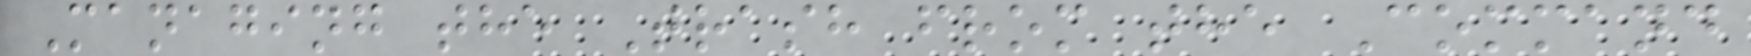Managing the Trash from the Command
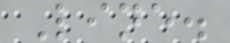Line.
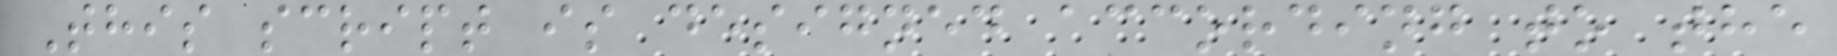This script is designed according to the
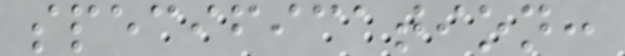specification:
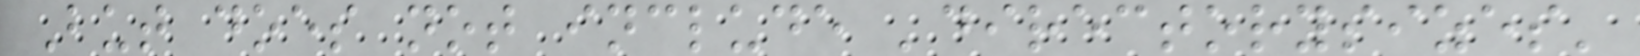But does not include 'directorysizes'
